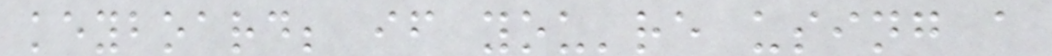keyboard; if you're using a
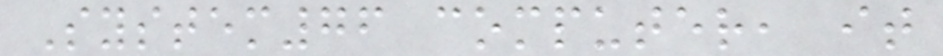System76 computer, it
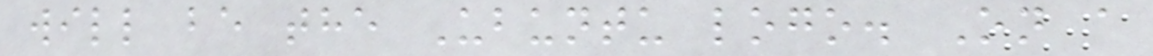will be the Ubuntu logo. On a
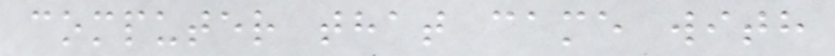computer that came with
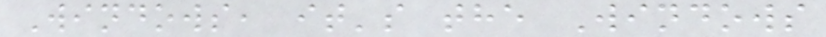Windows, it's the Windows
